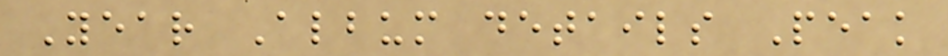Year Album details Peak
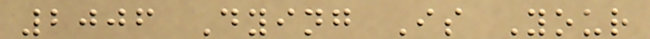2006 Dying Is Your
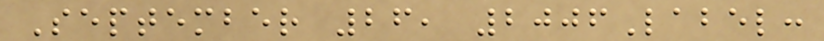September 26, 2006Label:
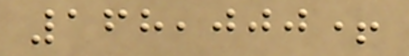168,000+
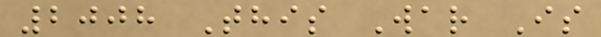2008 This War Is
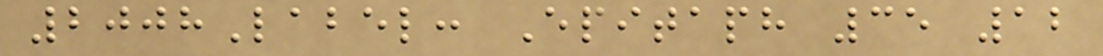2008Label: Epitaph 35 12
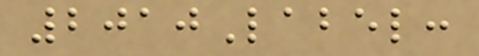2010Label:
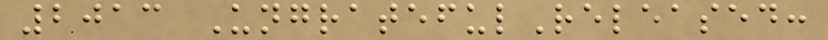2013 UngratefulReleased:
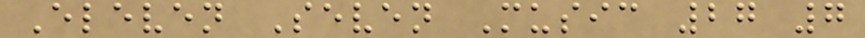Eleven Seven Music 27 7
